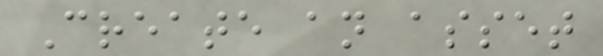Create an asset
